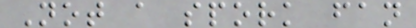Not a spork fan
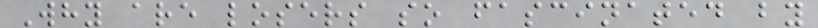Why are losers so fascinated by
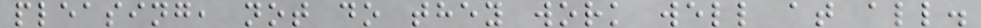pleasing, not do they work well at all.
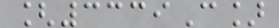[3339C]
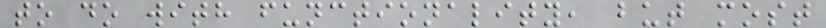to do with functionality, but most
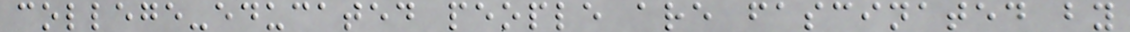college-educated people are fascinated by
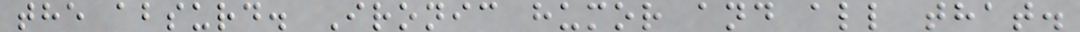the absurd. Ironic humor and all that.
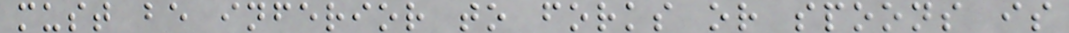must be inferior to forks or spoons is
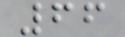66
